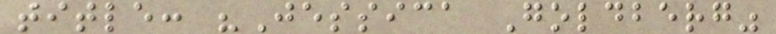title: "Jessica Goldberg"
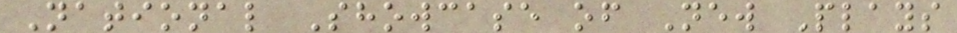National Showcase of New Plays
